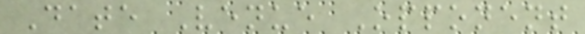Date Venue Opponent
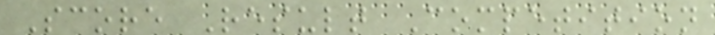Score Result Competition
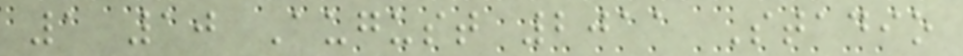1 10 August 2011 Stadio
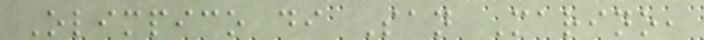Olimpico di San Marino,
